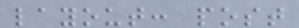layout: post
